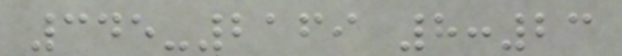345-2169 8:23
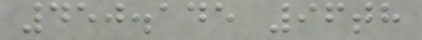450.145 96th
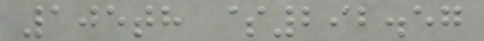105th $292.57
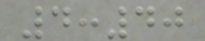4:40
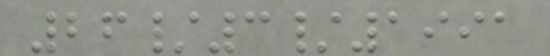26/3/1991
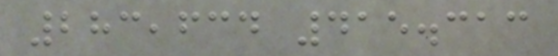283,634 415.313
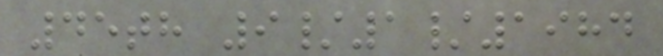45th 9/1/1984
